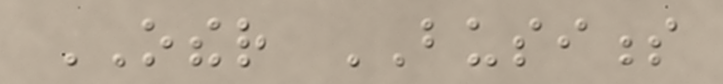OTHER BUSINESS
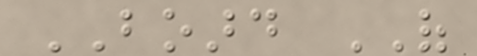BOARD OF
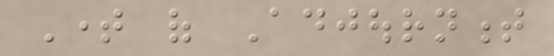Time of Adjournment
